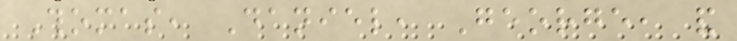Thomas, Daniel, George, and
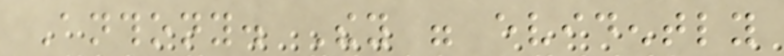Anthony. They were evidently
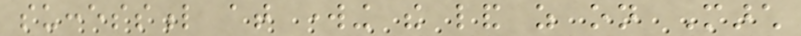successful at working the land as on March
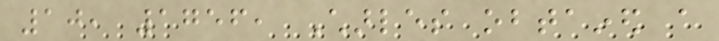10, 1756, Charles obtained a
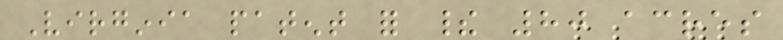Virginia patent for their 80 acres
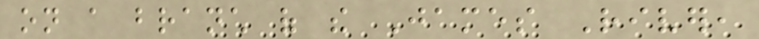on a branch of the James River,
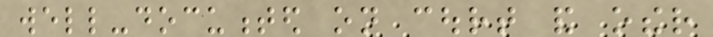well-documented on court and other
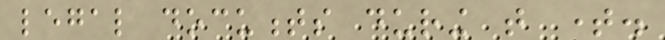legal documents during that time.
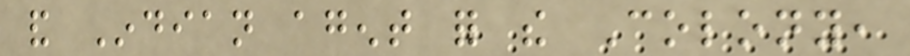and Indian agent for the Colony,
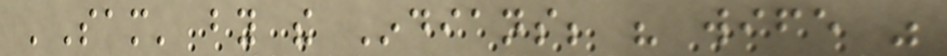'Sam' by the Indians; his wife was
